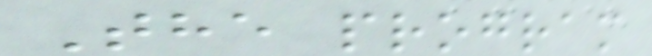The program
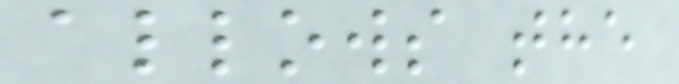allows the
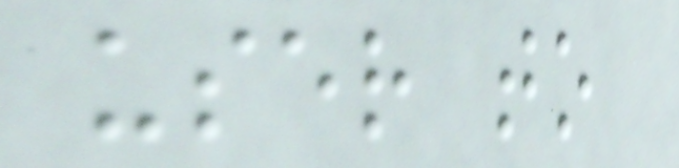user to
